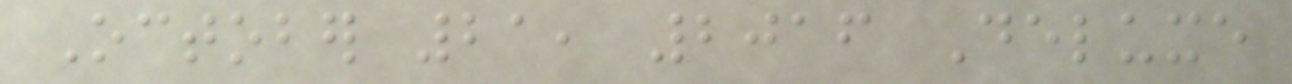October 21, 2016 Deluxe
